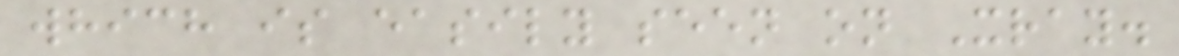which is easily seen on Xray.
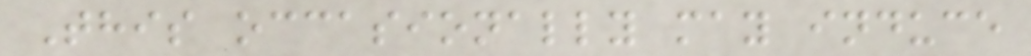This occasionally may induce
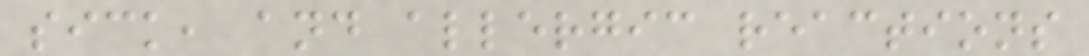sick, and allergic reactions
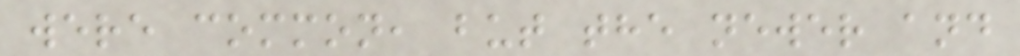were common, but the newer and
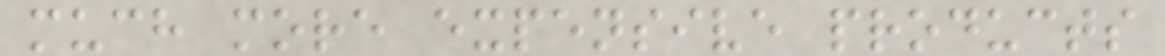much more expensive products
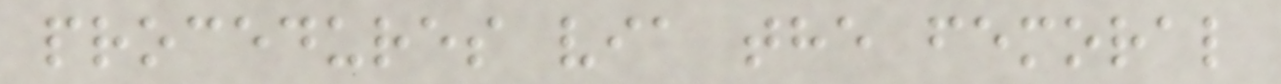procedures via the femoral
